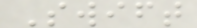Swift
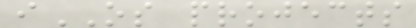iOS projects
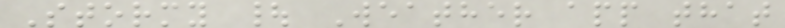Stormy | Weather app that
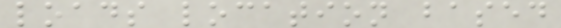loads location based
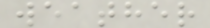weather
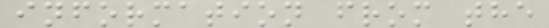information from the
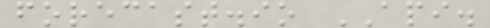forecast.io API.
